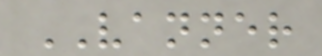VANNER
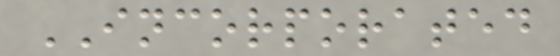INCORPORATED
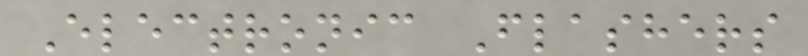Electronic Flashers
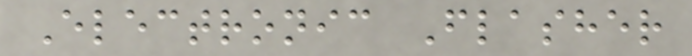Electronic Flasher
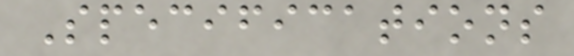Specifications
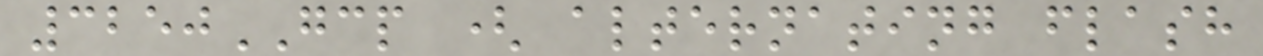3250GCP ( alternating flash
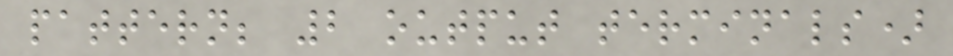pattern; 2 output terminals)
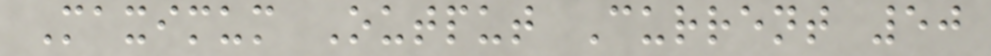Maximum Output Current 50
